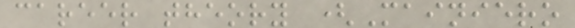career theory (Mainiero
